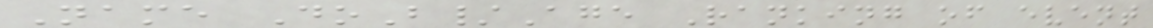Name DoB/Age Ranking of event
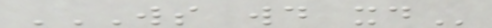WS WD XD
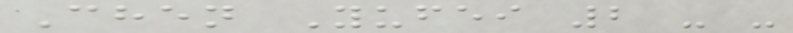Chen Yufei 2 - -
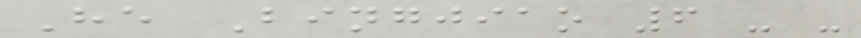He Bingjiao 6 - -
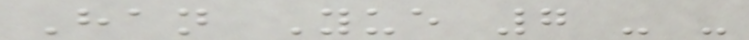Han Yue 7 - -
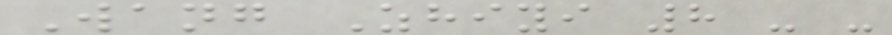Wang Zhiyi 8 - -
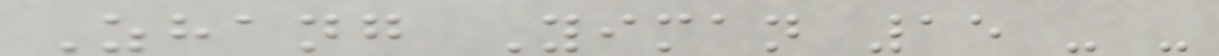Zhang Yiman 15 - -
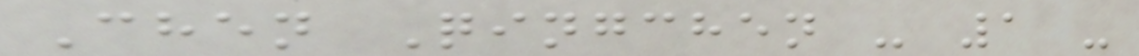Chen Qingchen - 1 -
